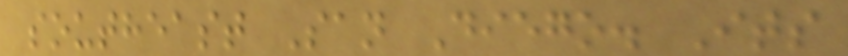southeast San Diego. Its
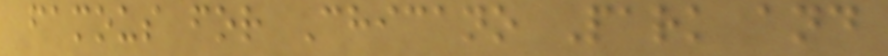famous for Chicano Park and
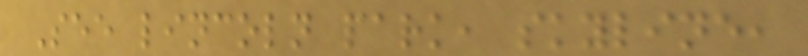See lincoln park, skyline,
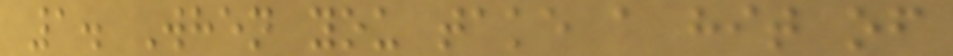1. When you take a hit of
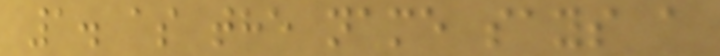1. as the name says a
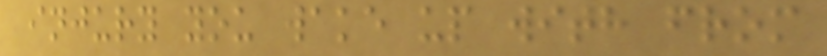injury you wake up with from
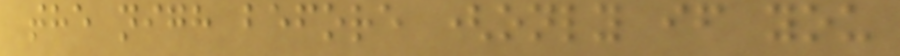the nigh before (only if you
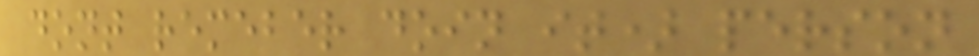dont remeber doin it) person
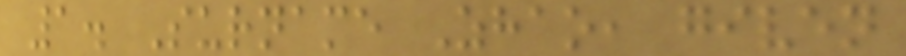1. Surname Zhao, given
